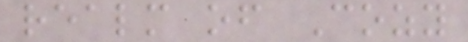realm of Cozy
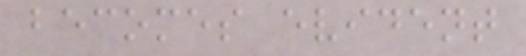becomes evident
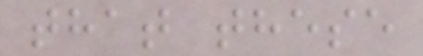that these
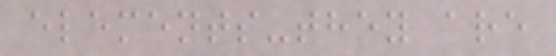elements-they are
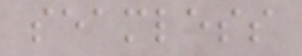seamless
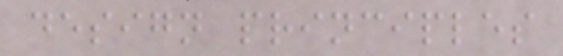design principles
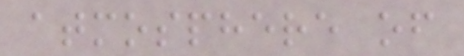atmosphere of
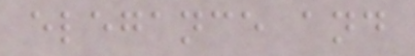elegance and
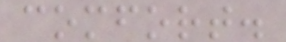comfort.
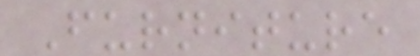Furniture
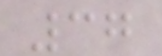37
